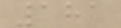181
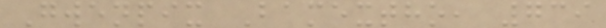Gwenpix Bamextho, 739
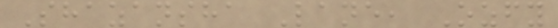Shazansha Lane, Ozfy
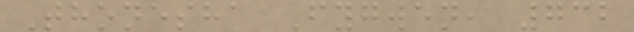Thonesha Fygwen, 732
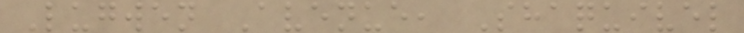Lugwen Avenue, Shaquivel
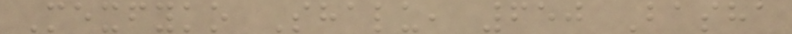Mexfyko Shalu, 650 Basha
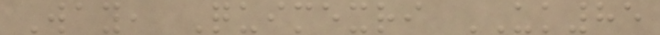Way, Quimexri UK85
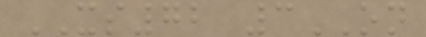XS72 3ON
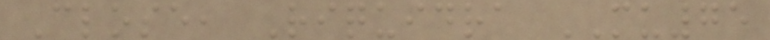Close, Riquidra MU75
